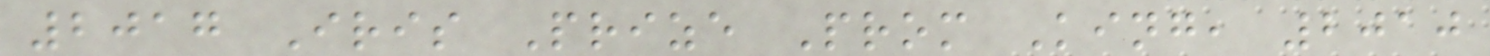2017 Iris Prize Prom King, 2010
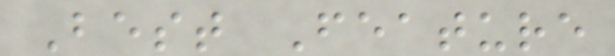Best Feature
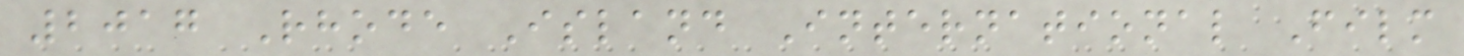2017 Rhode Island International Film
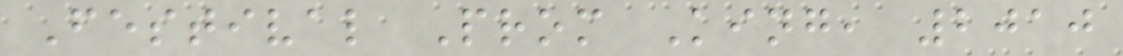Festival Prom King, 2010
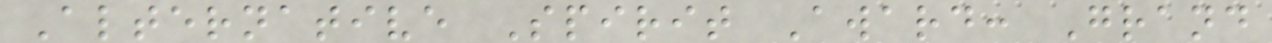Alternative Spirit Award: Grand
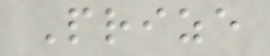Prize
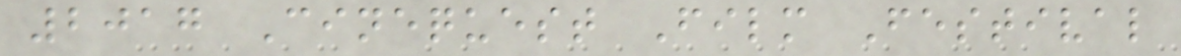2017 Cinequest Film Festival
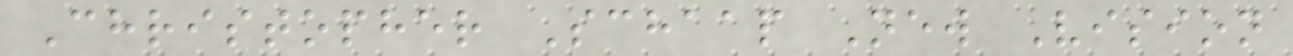Christopher Schaap New Vision
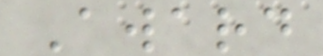Award
